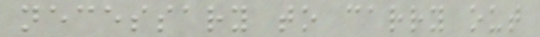necessary to carry out
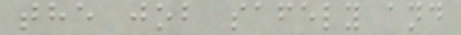the job safely and
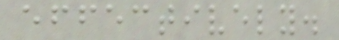effectively.
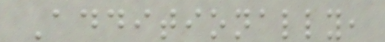Additionally,
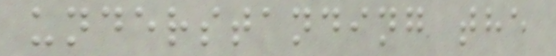understanding the
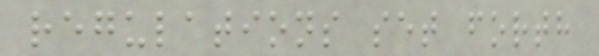regulations set forth
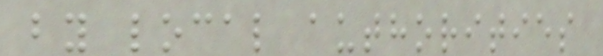by local authorities
